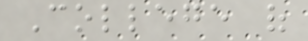College of
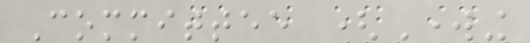Committee (Working
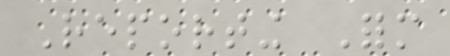Reporting Form
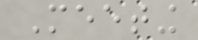Meeting
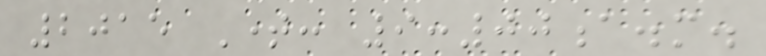2015 Time: 9:00a.m.
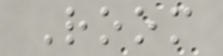Room
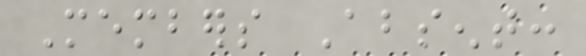Members Absent:
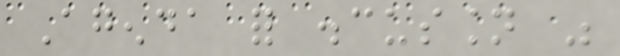Agenda for discussion was
